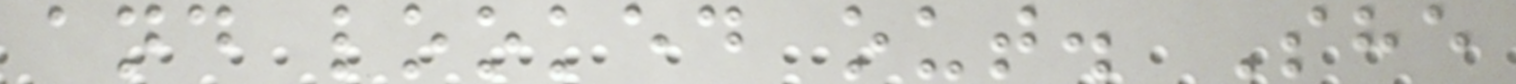and looked out. She
